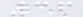36
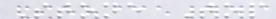Stone Top
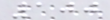100
